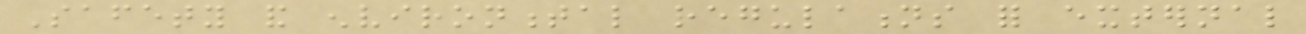Safety and environmental regulations for external
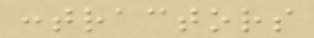contractors
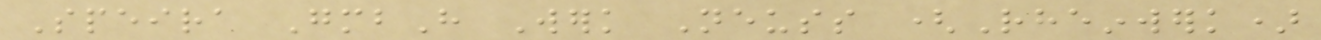Speira GmbH Werk Neuss (Rheinwerk)
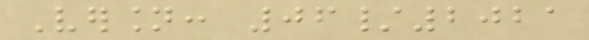Version: 06/2021
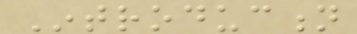Introduction
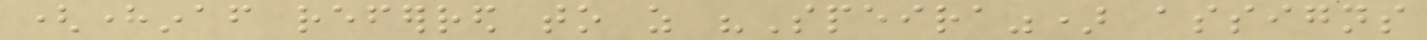(hereinafter referred to as "Speira") assigns
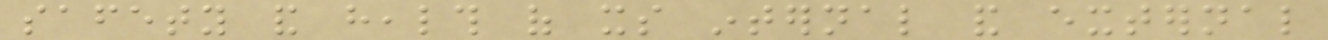safety and health of its internal and external
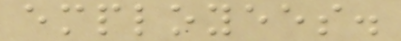employees.
